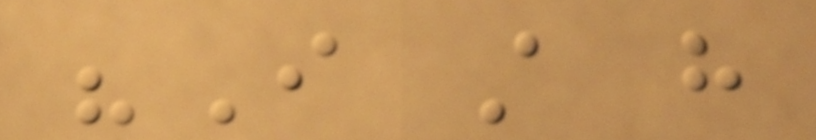"I still have
